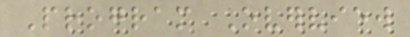Program Overview
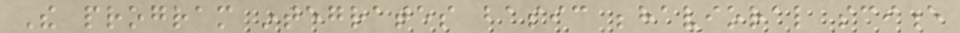The program integrates basic behavioral science
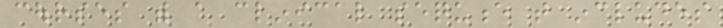courses with a clinical sequence that includes
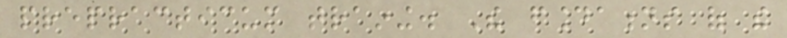prepracticum training. The foundations of the
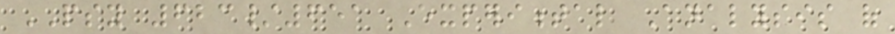PSY 623/651 Experimental Analysis of
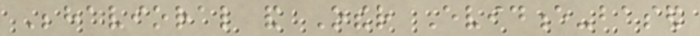Behavioral and Other Evidence-based
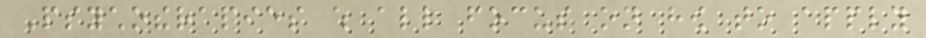Psychotherapies which all focus on how to apply
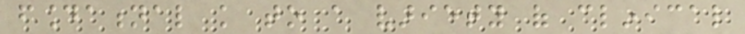foundational knowledge to a variety of clinical
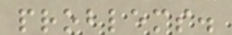problems.
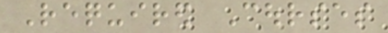Required Courses
